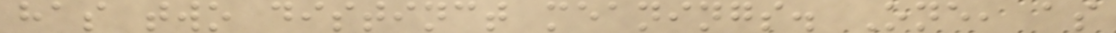has two distinct meanings. One, as
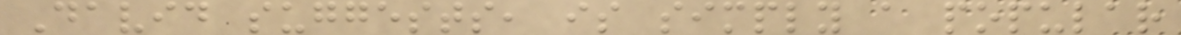David suggests, is simply a popular
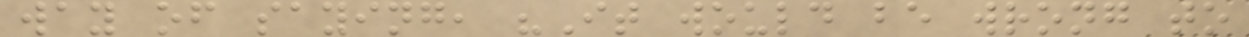way of saying, "It would be wrong to
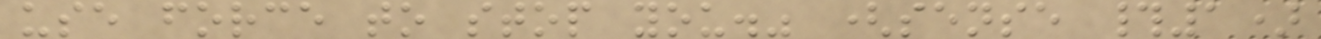use force to stop you." (sense #1)
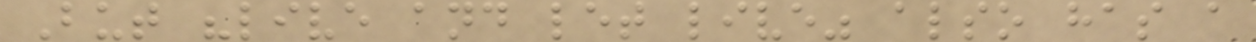But "live and let live" also has a
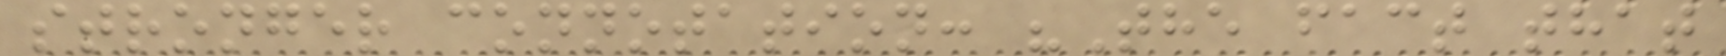stronger connotation: "The fact that
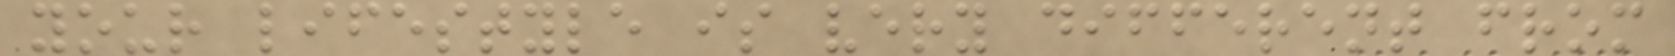your lifestyle is very different from
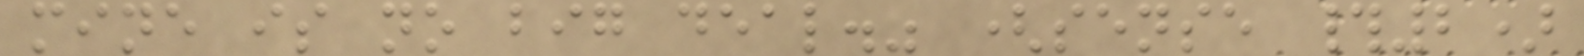mine is no big deal." (sense #2)
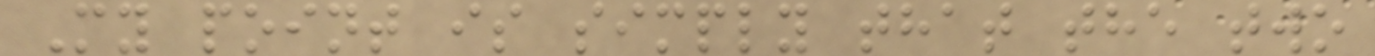My point is simply that the two
